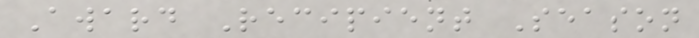Award Recipient Season
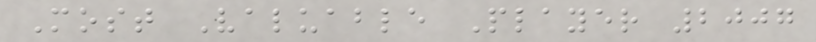Most Valuable Player 2007
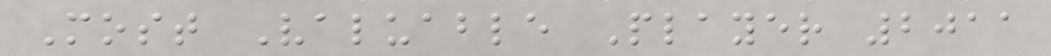Most Valuable Player 2011
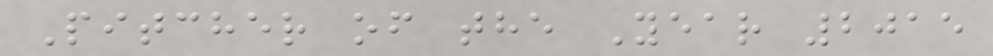Pitcher of the Year 2015
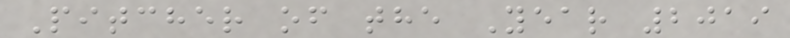Pitcher of the Year 2019
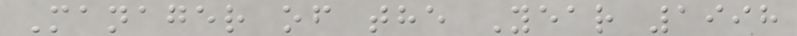Manager of the Year 1998
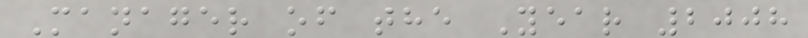Manager of the Year 2008
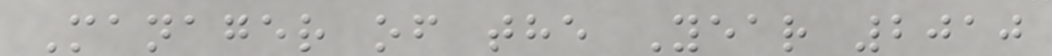Manager of the Year 2010
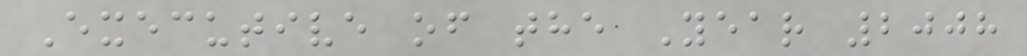Executive of the Year 2008
